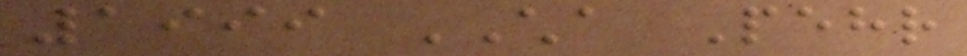1999 CHA Pehr
